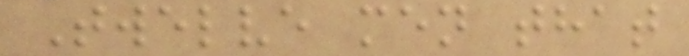Twelve men that
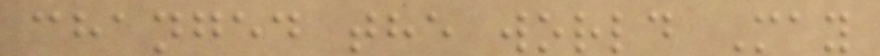changed the world May
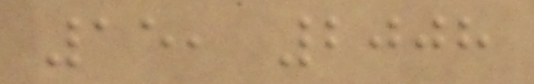15, 2008
